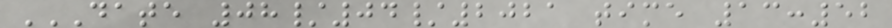DATE 08/04/2021 TIME 13:52
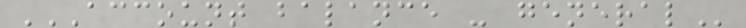ACCOUNT BALANCE - GENERAL
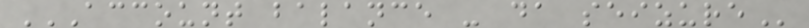ACCOUNT BALANCE - DA SEIZURE
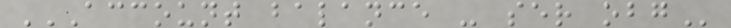ACCOUNT BALANCE - SER OBG
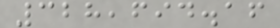328,694.16
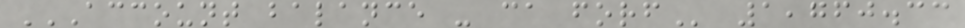ACCOUNT BALANCE - CA FORF 1,760.33
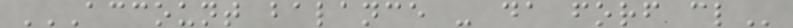ACCOUNT BALANCE - DA FORF CL
